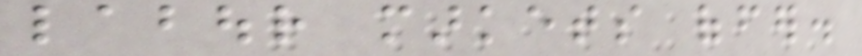labour markets offer.
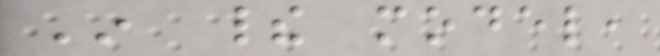In their model,
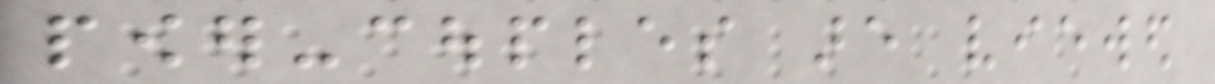power-couples are viewed
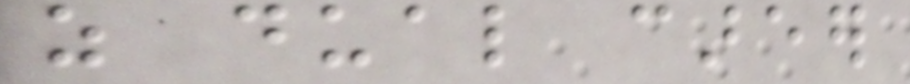as dual career
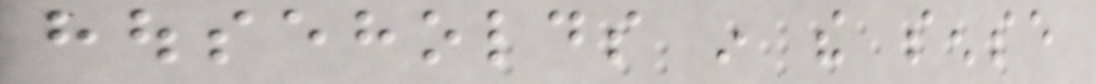households in the sense
